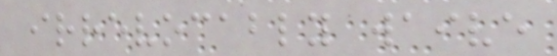irrevocably waive
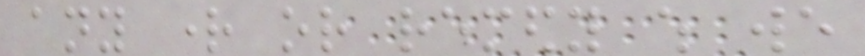any right or remedy which we
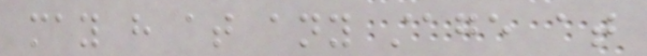may have at any stage at
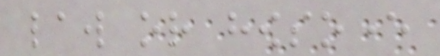law or howsoever
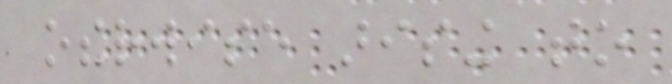otherwise arising to
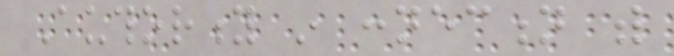Authority in connection with
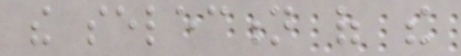the selection of the
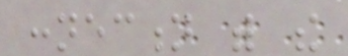connection with the
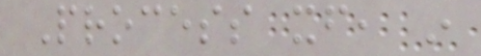Process itself, in
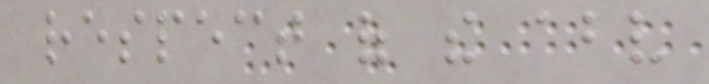respect of the above
